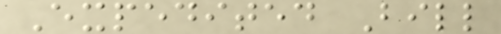Expedited Bill
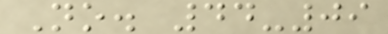No. 44-09
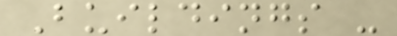Buildings -
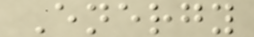Energy
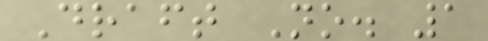Draft No. 1
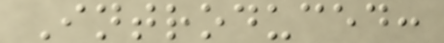Introduced:
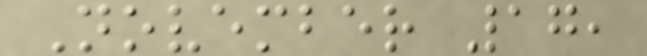November 17,
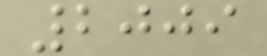2009
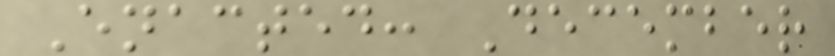Enacted: December
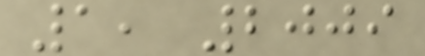1, 2009
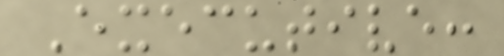Executive:
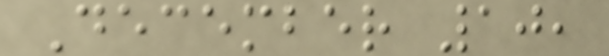December 10,
